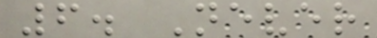6. Never
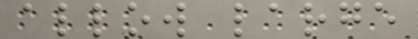allow large
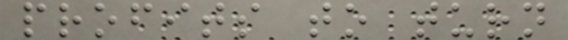profits to turn
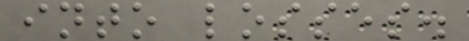into losses.
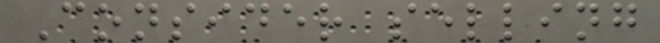Consider selling
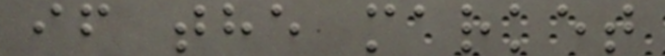if the market
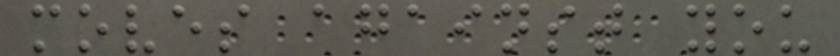moves against you
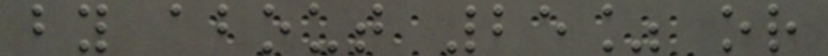by about 25% or
